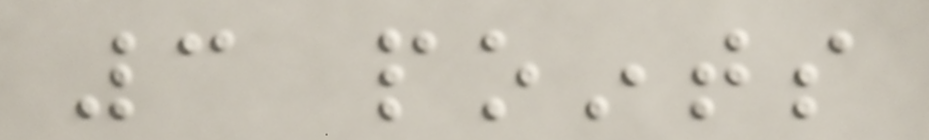3 points
